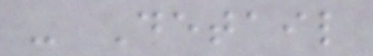- Detail
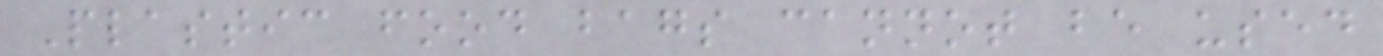Plastic food bags cannot be used
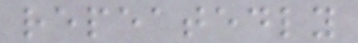repeatedly
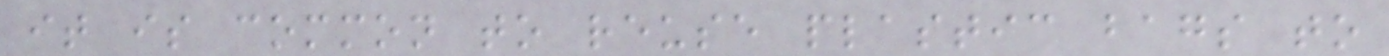it is common to reuse plastic bags to
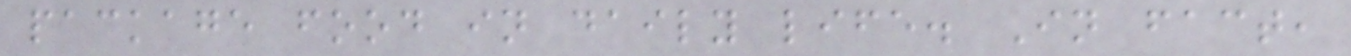package food in daily life. In fact,
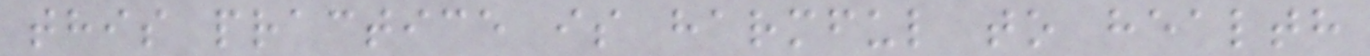this practice is harmful to health
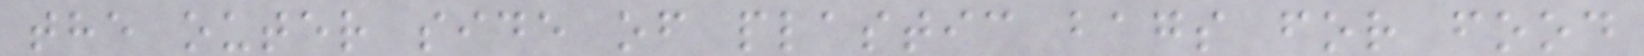the outer side of plastic bags for food
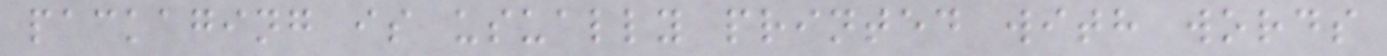packaging is usually printed with words
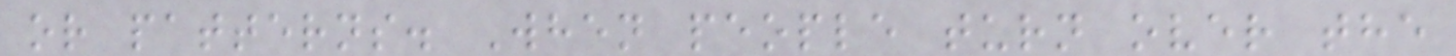or patterns. When people turn over the
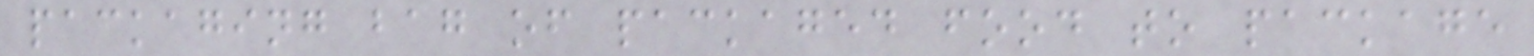packaging bag of packaged food to package
